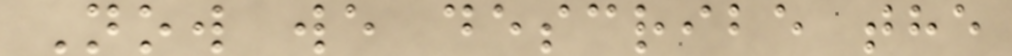Now we describe the
